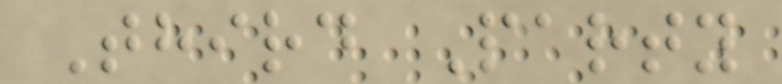Third Party
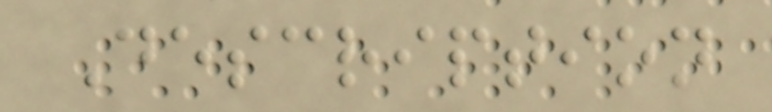Description
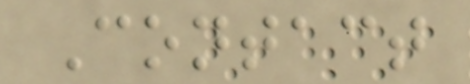Contact
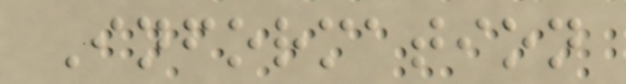Information
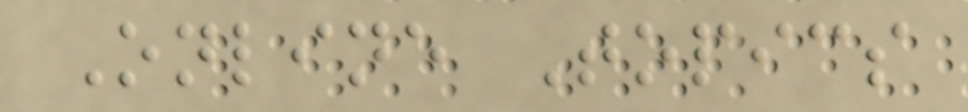Online Topics
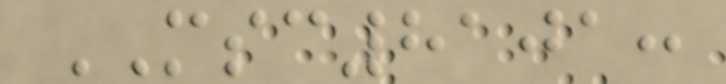MSC8101:
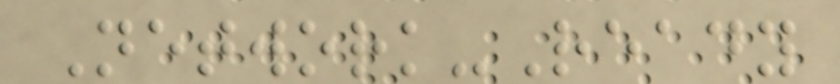Network-Ready
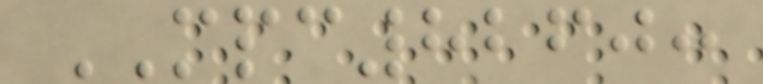MPC8260:
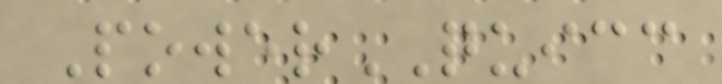PowerQUICC
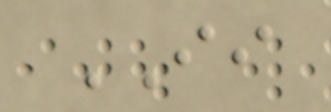II
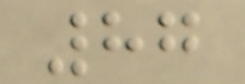87
